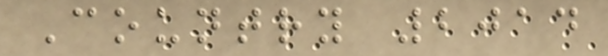Country 2014
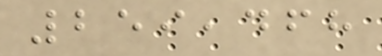259,468
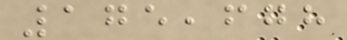175,678
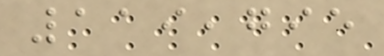119,795
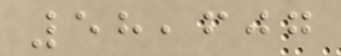58,607
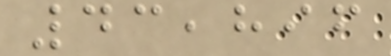43,896
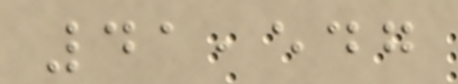41,547
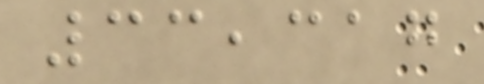33,317
